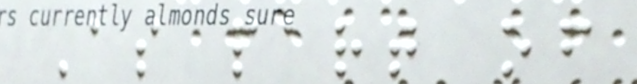As part of
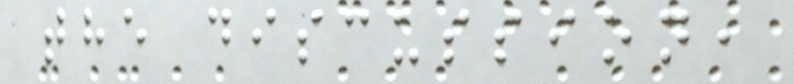the discussion,
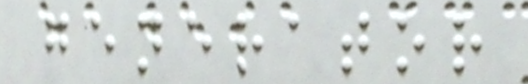generator
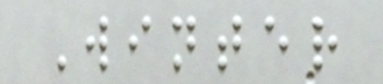Winter
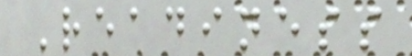Readiness
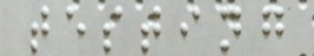testing
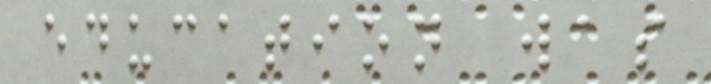education was
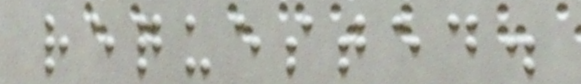requested.
